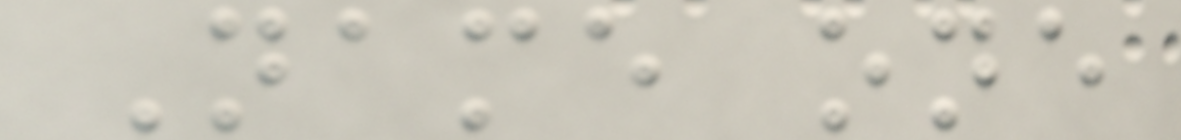Name one
